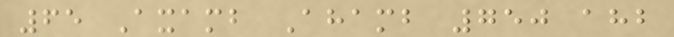65 Axamb Ahamb 750 ahb
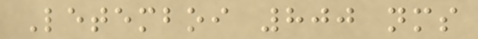Letemboi 800 nms
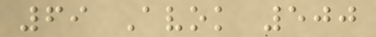69 Avok 500
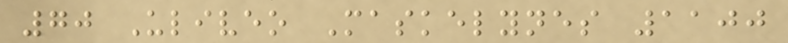70 Uliveo Maskelynes 1100
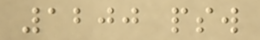1200 psw
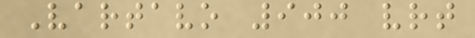Vartavo 900 vrt
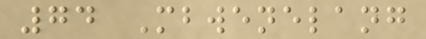74 Mbwenelang
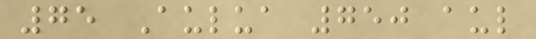75 Aulua 750 aul
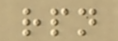rpn
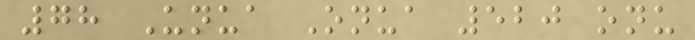78 Unua Onua 520 onu
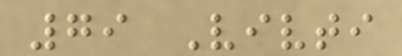79 Vivti
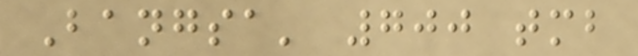Bangsa' 700 tmb
